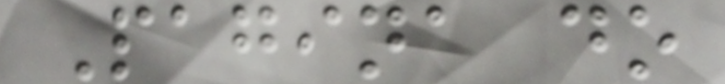Pagina do
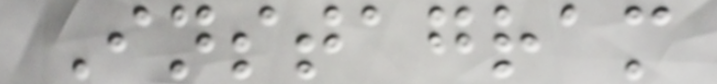Instagram
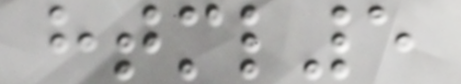html5
